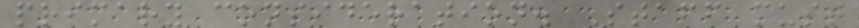primary consideration. Staff must
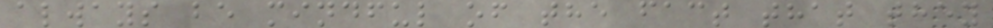always be mindful of the fact that they
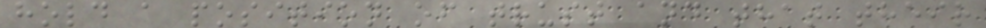hold a position of trust and that their
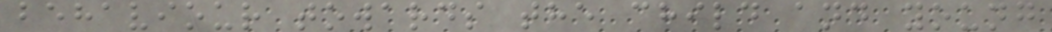behaviour towards the child and young
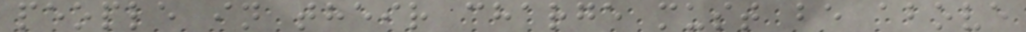people in their charge must be above
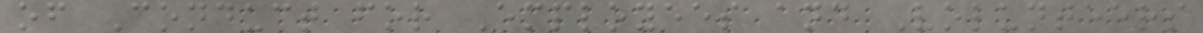of Conduct for Employees and Volunteers
